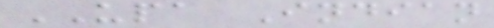UPA Indian
